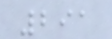291
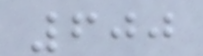600
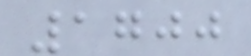1700
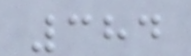384
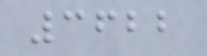3622
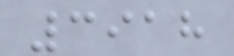3918
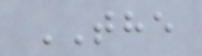THE
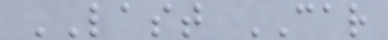LAST CAR
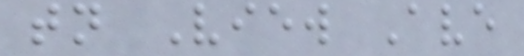tn View Ave
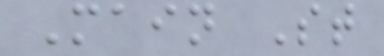Main St
